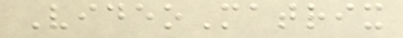VideoMatrix
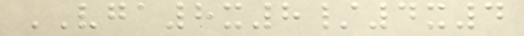VGA8x8/4x4
